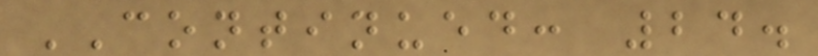CONTINUED: 24.
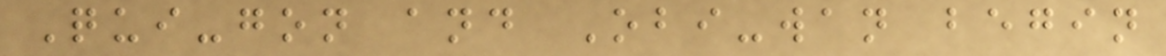Qui-gon and Obi-wan begin
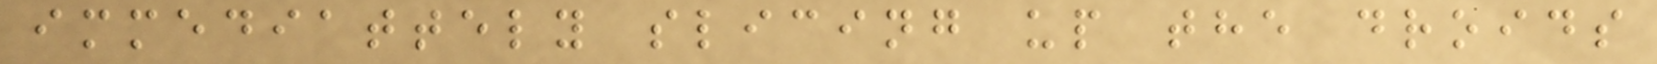immediattely slicing up the droids
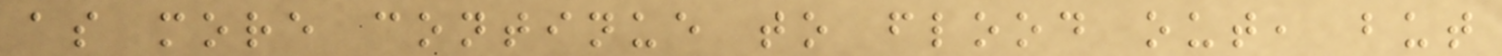as more continue to flood out, but
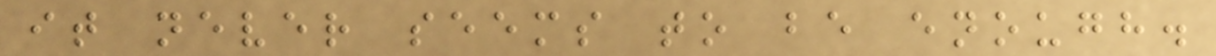it never seems to be enough.
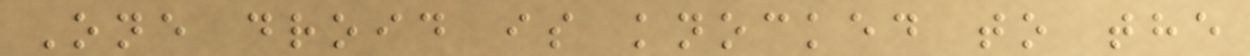One droid is knocked to the
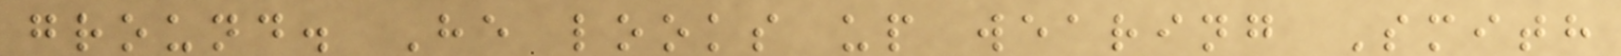ground. He looks up wearing Smith
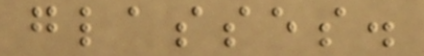glasses.
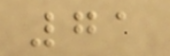71
